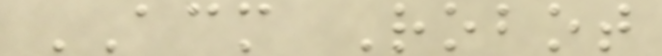ACM Robot
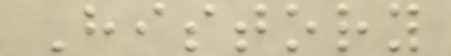History
